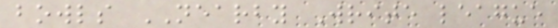bowls NEARBY Write league
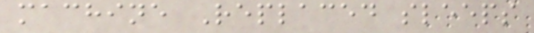machine Replaced sleeps
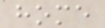home
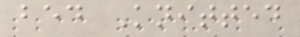bed Knitted
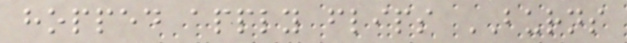hopped apply flips BURNS
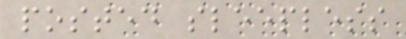posted sleepless
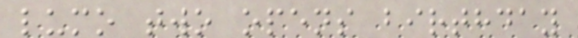lumo two opens birthday
